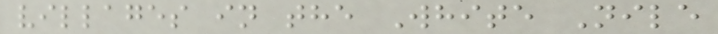villages in the White Nile
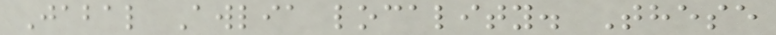Jabal Awlia locality. These
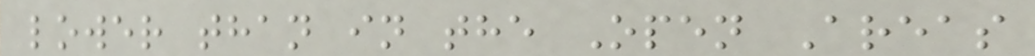lower than in the Open Areas
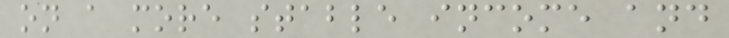on a more stable income and
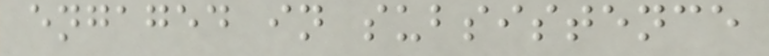engaged in subsistence
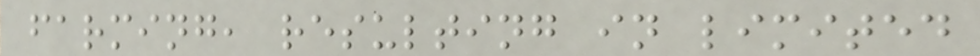farming, resulting in limited
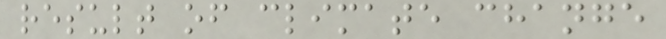result of climate change
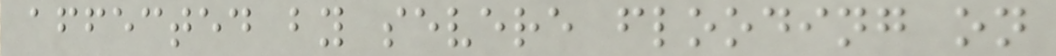affected by severe flooding on
